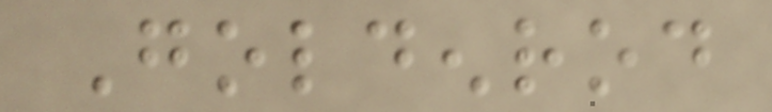Goldenrod
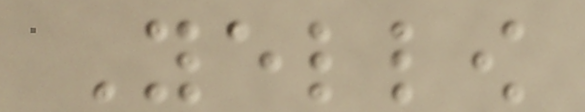Yellow
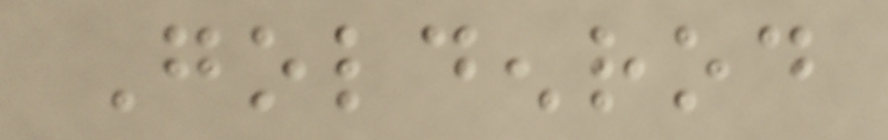Goldenrod
